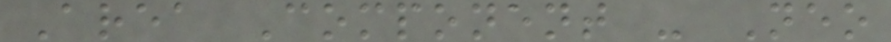Area Component - Neo
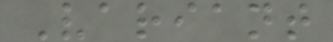Variant
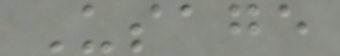Usage
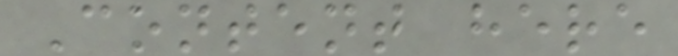Content here
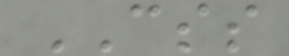CSS
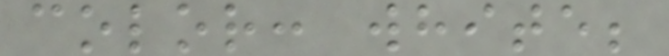color: white;
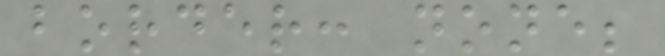border: none;
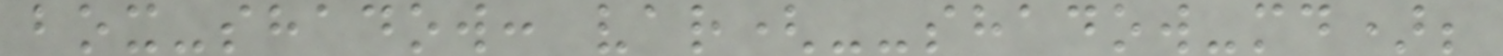box-shadow: var(--shadow-md);
